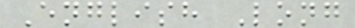English Long
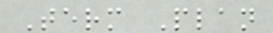Term Plan
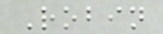Robin
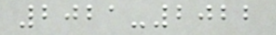2021-2022
